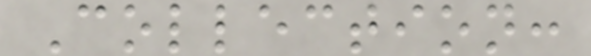Collection:
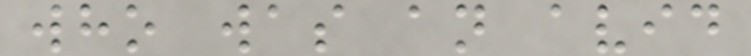who was an avid
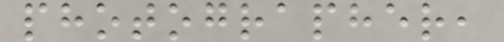photographer,
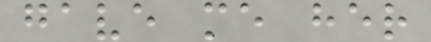gave me her
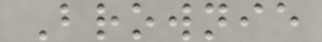Brownie
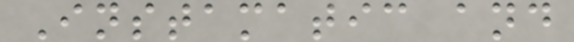Instamatic and
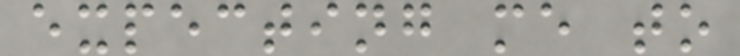expecting me to
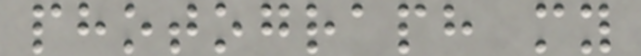photograph my
